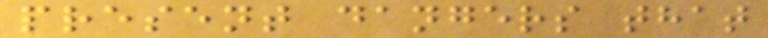present dangers that
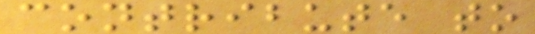contribute to
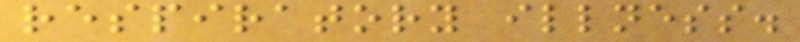respiratory illness.
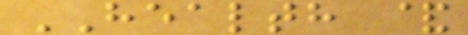HEALTH &
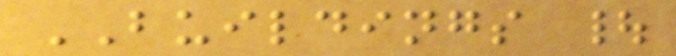BUILDINGS |
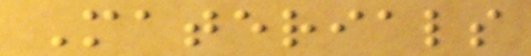Materials
